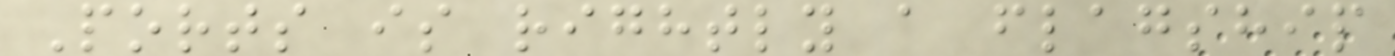Ports is rightly a flagship
